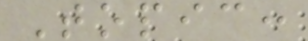Topic:
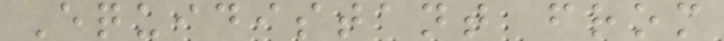Equidistant from
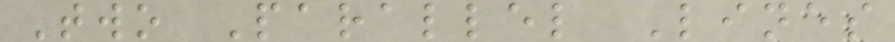Two Parallel Lines
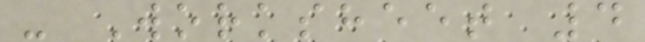- Worksheet 4
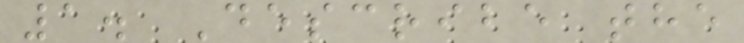1. Describe the
